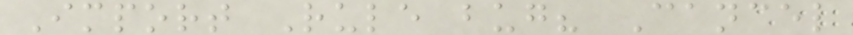Import Rule bug? Cancel
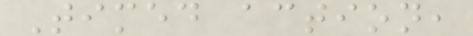Timed action,
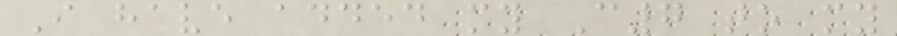I have added my C7 to my
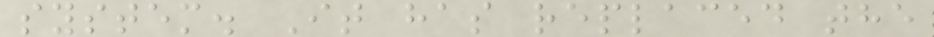system. It has replaced the
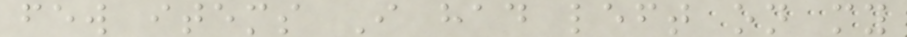few items I had left on my
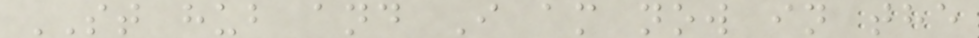ST hub and I am now in the
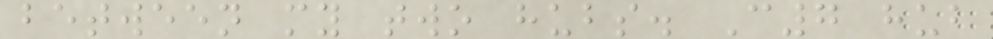between my two hubs. C7 hub
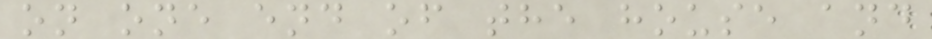on one end of the house and
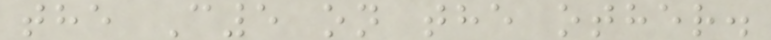the C5 on the other.
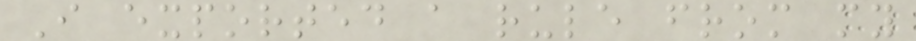I exported a rule from my
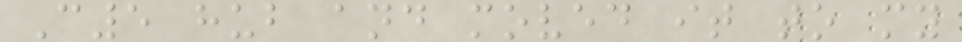C5 hub and moved it to my
